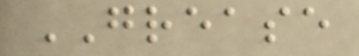GREASE
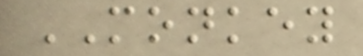MONKEY
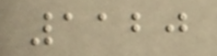1120
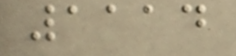1114
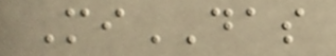MiDAS
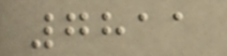7811
